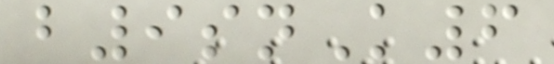b9snK6
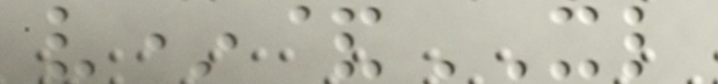v*&XL
